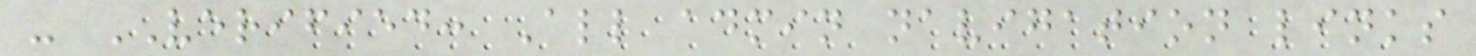- VERIFIED: All admin navigation links
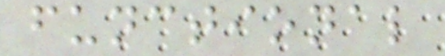functional
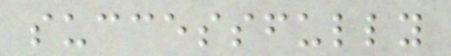successfully
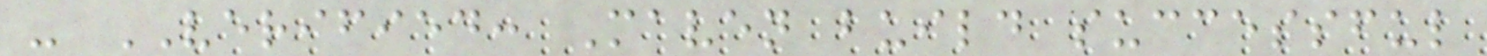- VERIFIED: Maven build successful
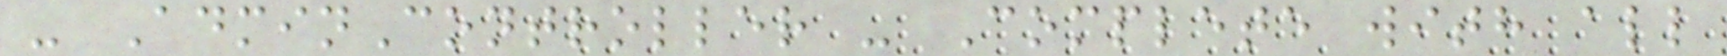- AdminController - Complete with all
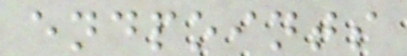endpoints
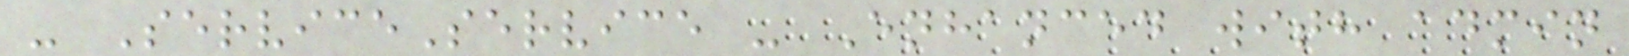- ServiceService - Enhanced with admin
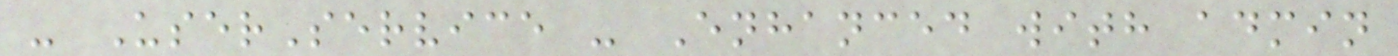- UserService - Enhanced with admin
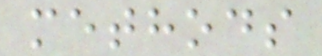methods
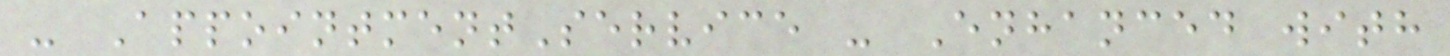- AppointmentService - Enhanced with
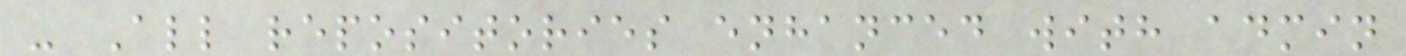- All repositories enhanced with admin
